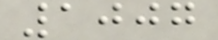1007
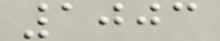1003
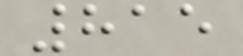815
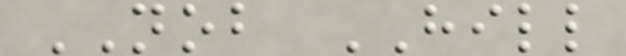NOB HILL
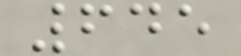645
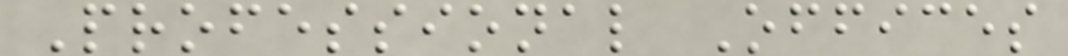Professional Offices
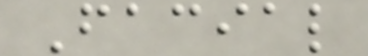Facial
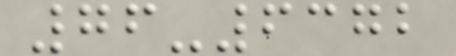76-6372
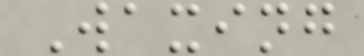Waxing
